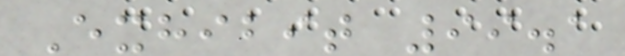Exhibit 99.1
